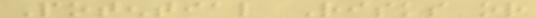Potential Risks or
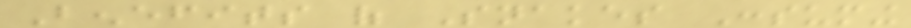Benefits of Snakes Consuming
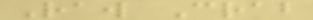Raw Crab
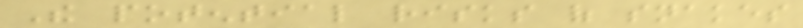The potential risks of snakes
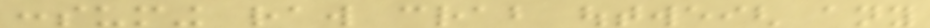consuming raw crab outweigh any
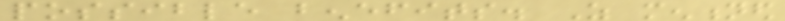possible benefits. As mentioned
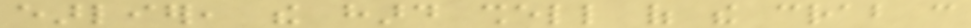earlier, the hard shell of the crab can
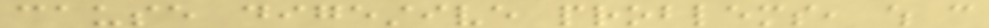cause digestive problems, which can
